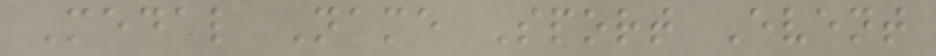Medal Name Sport Event
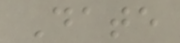Date
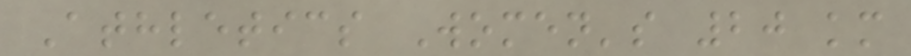Athletics Women's 20 km
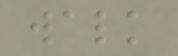walk
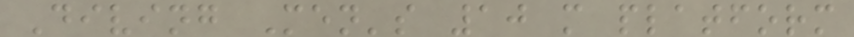Diving Men's 10 m platform
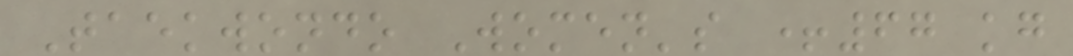Taekwondo Women's +67 kg
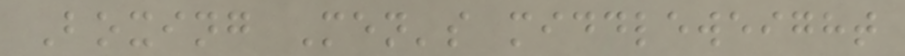Boxing Men's middleweight
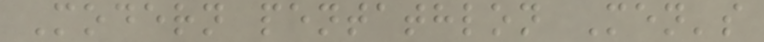Modern pentathlon Men's
